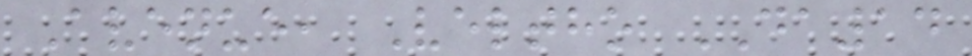Avenue, Veltho DA14
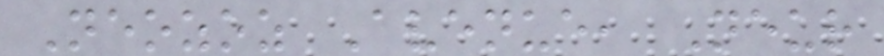Neozoz Avenue, Neur
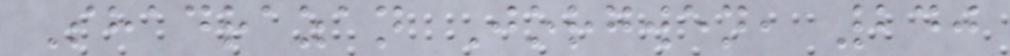Shadrazan Jorgwen, 240
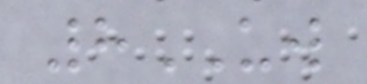8UW
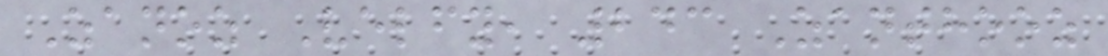Zanoz Velfy, 243 Zanthooz
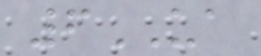6UA
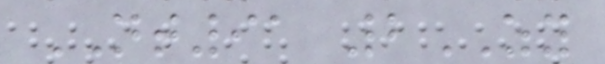NT91 2ZY
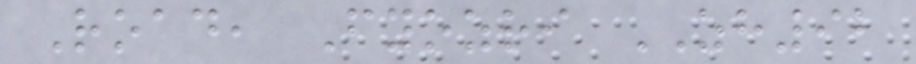Road, Fyozri ZH92
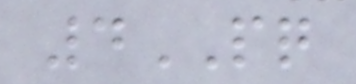4PQ
